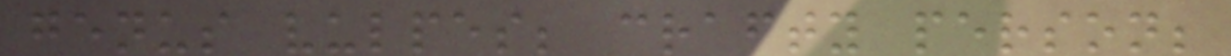genus vulpes; crafty person;
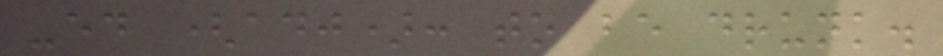-ed (adj): to be drunk.
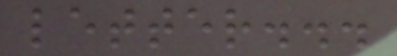letter...
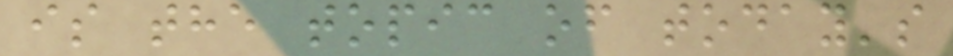is the topic of today's
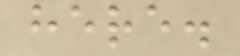here.
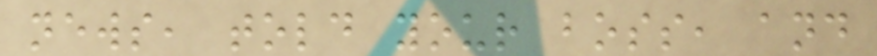news, told your boss, and
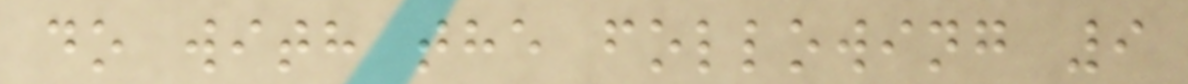do with the following 9
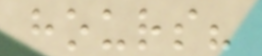hours?
